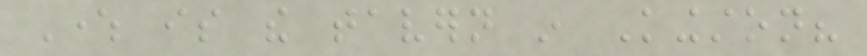Where is the tavern in Kingston?
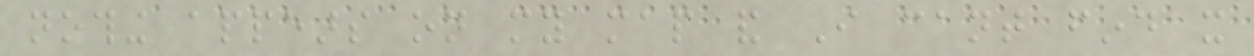nothing appears on my map and I cant find it
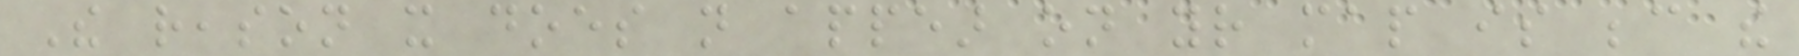The reason it does not appear on your map is because the
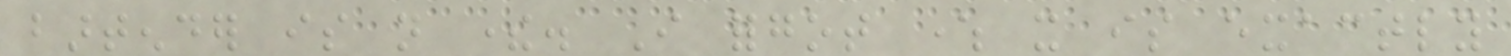bartender is not there. I forgot where it is exactly
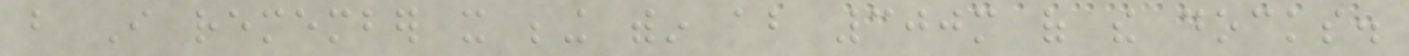but I remember it being within about 300m of the docks.
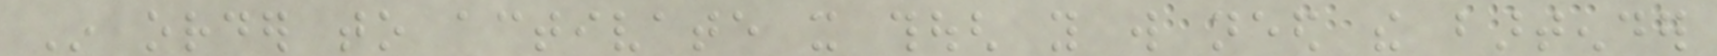In order to activate it though you will need the bartender
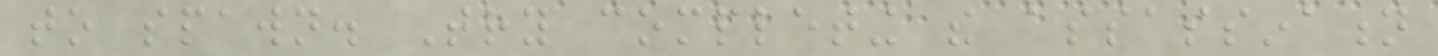to spawn. Try completing the assassination
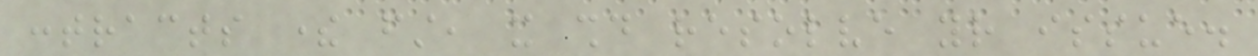contracts there first, it should resolve your issue.
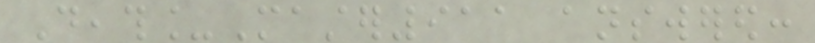Death_Master911 answered:
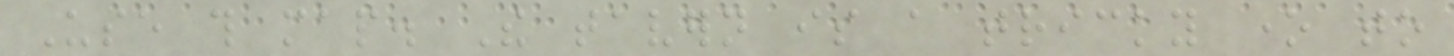Use this map. The tavern is a tricky one to
